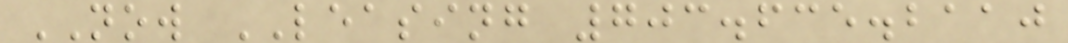NOW LEASING 703.635.2110
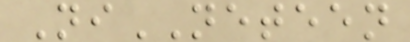NiNETEEN
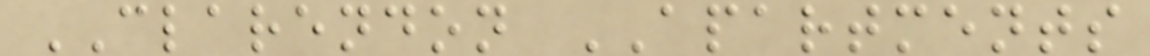CLARENDON APARTMENTS
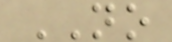NO
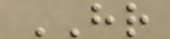HR
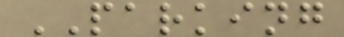PARKING
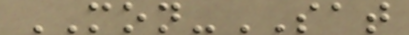MON-SAT
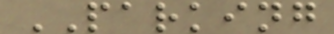PARKING
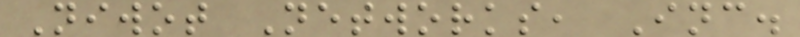Niwot Networks, Inc.
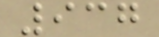937
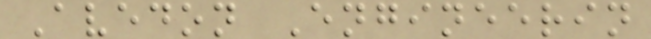Avedon Engineerin
